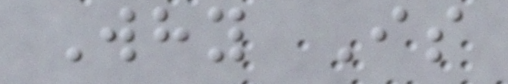Why Is
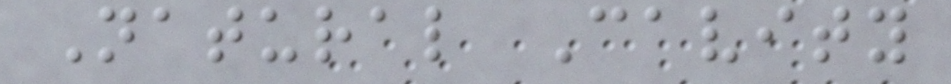Natural Cavity
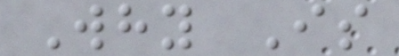Why Is
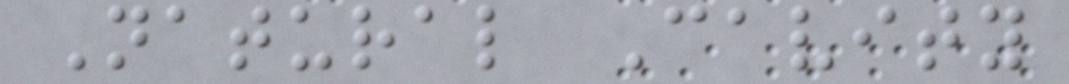Natural Cavity
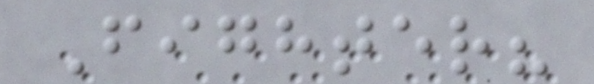Fighter?
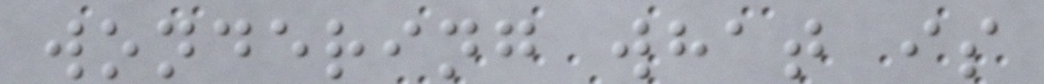wondering what is
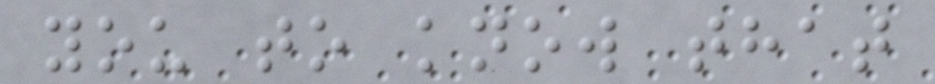you to know that
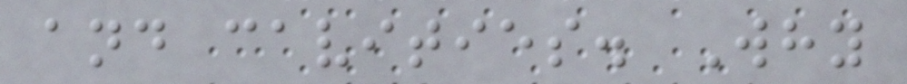and cavities. Why
